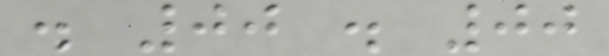. 00 . 00
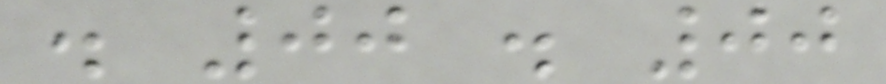. 00 . 00
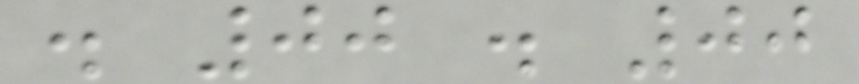. 00 . 00
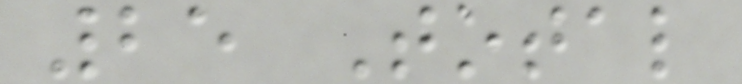25 Total
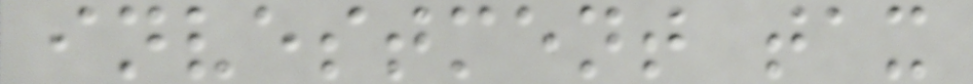investment tax
